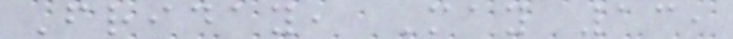Friday, May 13,
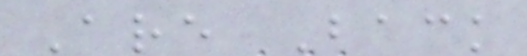Are Back
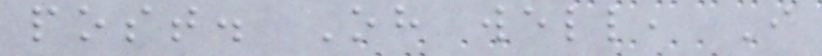post. Oh well, I
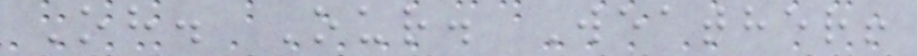Oh. Our. Weather!
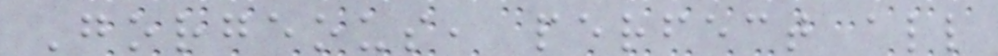Gorgeous, perfect all
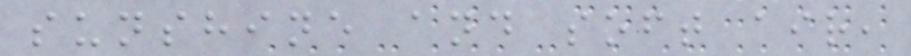sunshine and soft air,
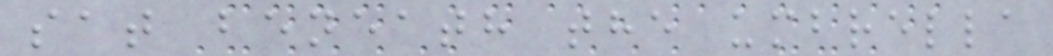sat beneath the umbrella
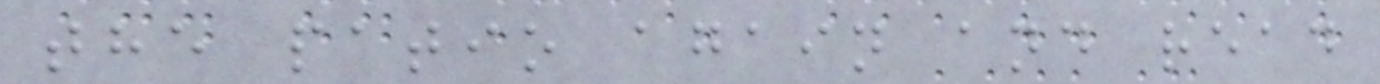the patio again and read
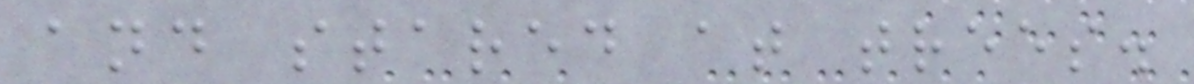and stared at trees.
